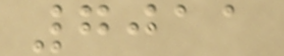7011
